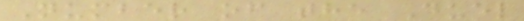Number of the Duel
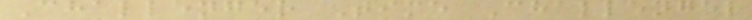Challenger Time Challenger
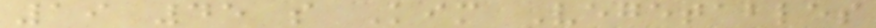19 45 s Kim Vegetables
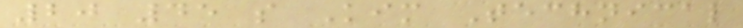20 45 s Kim Technical
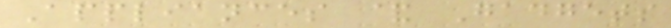Appliances & Gadgets
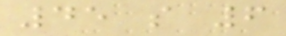45 s 6
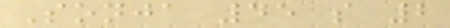Sonja 45 s 2
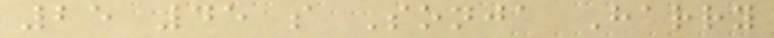25 45 s Sonja Harry
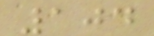104
